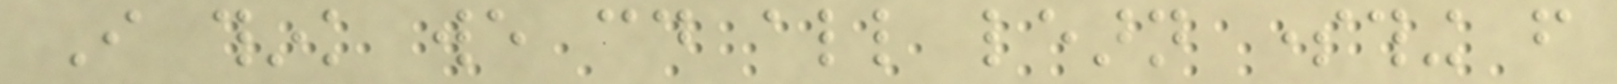I think we could all learn something from
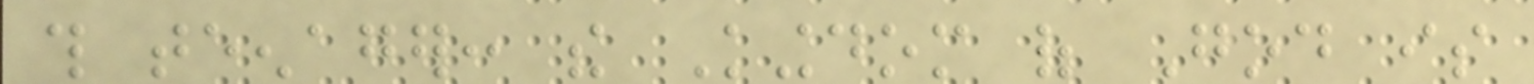this teenager: the Kingdom of God is
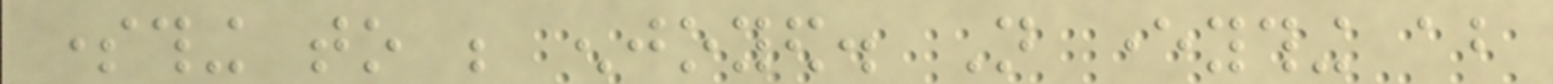something to be enjoyed. Not everything about
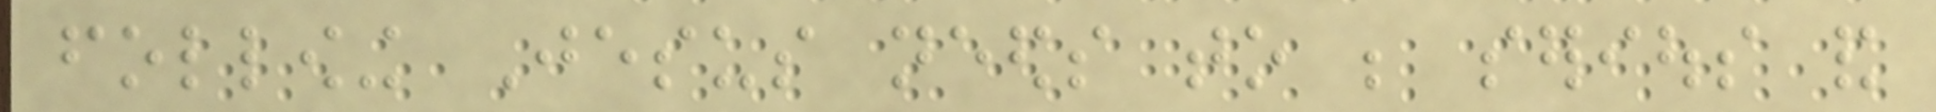following Jesus needs to be serious and
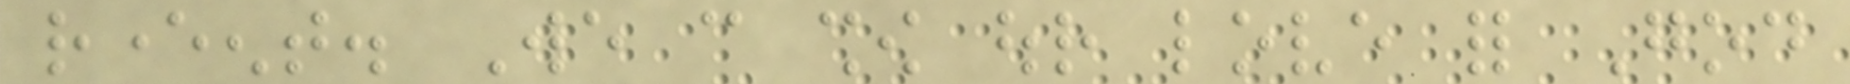reverent. We can show our love for God
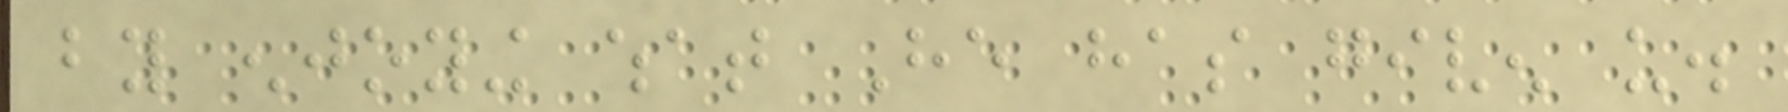by enjoying what He has given us.
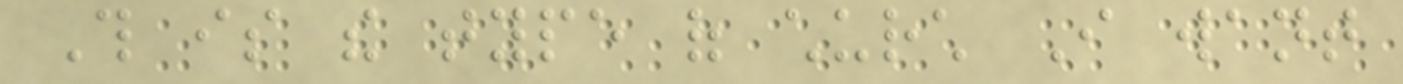This is the type of church I want
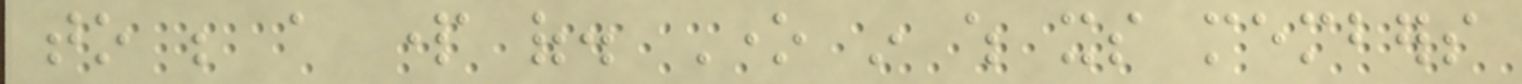to be a part of. One in which its members
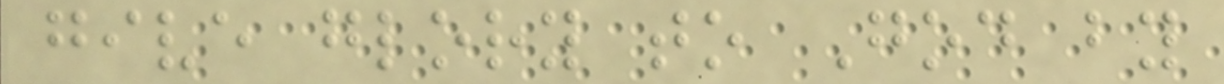give glory to God by
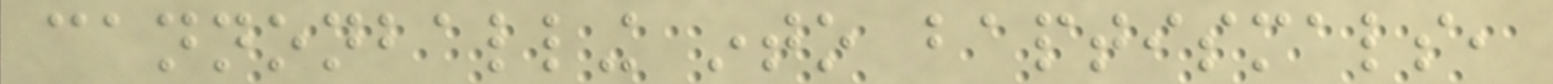cannonballing into baptismals,
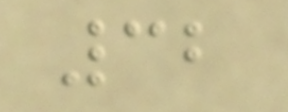32
